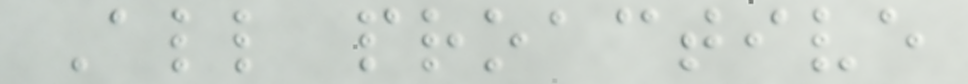All proactive
